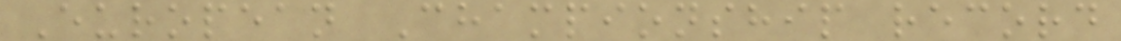European Championship record
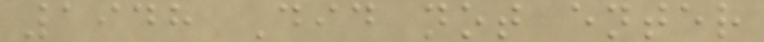1948 Did not enter
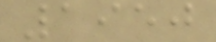1950
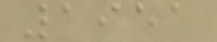1951
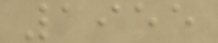1955
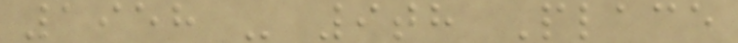1958 - 9th Place
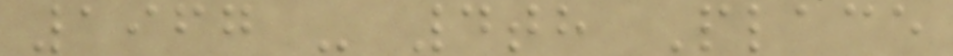1967 - 4th Place
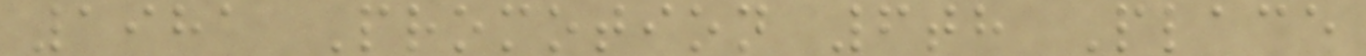1981 Promotion 6th Place
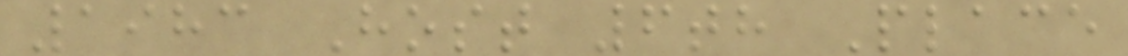1983 Host 6th Place
